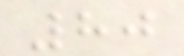80
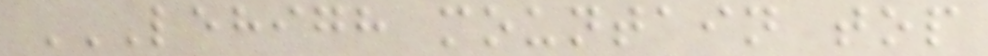LEHIGH MOUNTAIN TOP
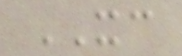XC
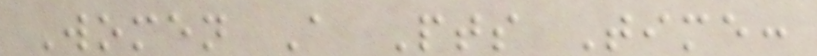Women A Pts Time:
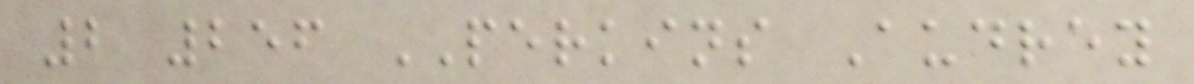2 256 PERKINS Audrey
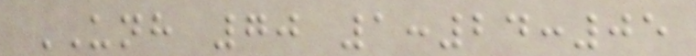UNH 70 1:24:05
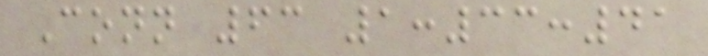Conn 63 1:33:41
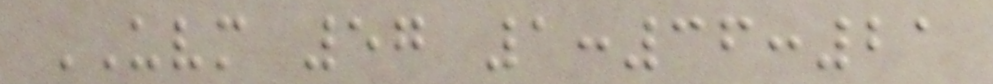UVM 57 1:36:21
